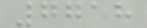7718
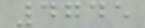4745
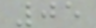05
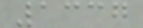1337
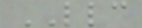LLC
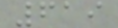619
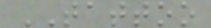TATTOO
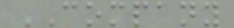COMPANY
